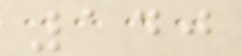140
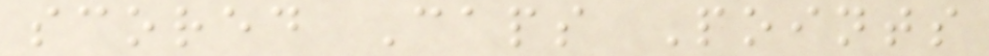scored Caps Points
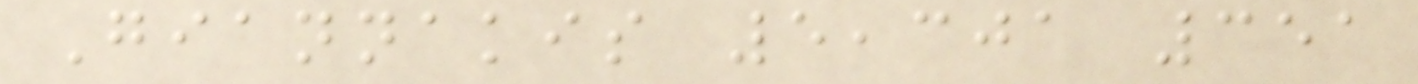Giannakis 5,301 351
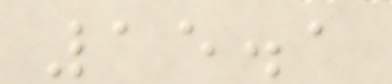15.1
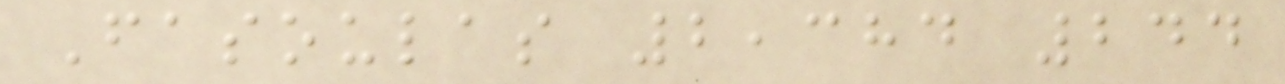Fasoulas 2,384 244
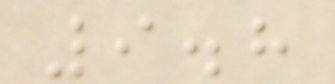9.8
